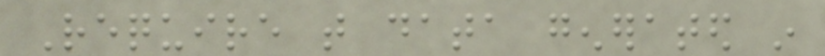Require that data generated in
